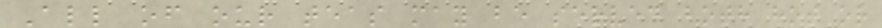All of our teas may be served both hot or
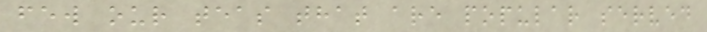few our teas that are popular served
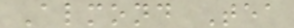Almond Tea
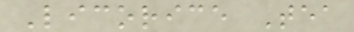Licorice Tea
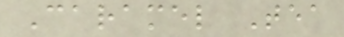Caramel Tea
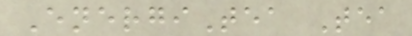EnergiTea Tea
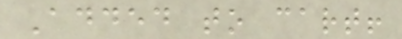Added to cart!
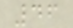46
